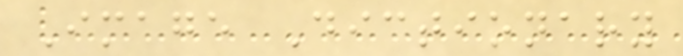Image Dictionary
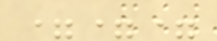===
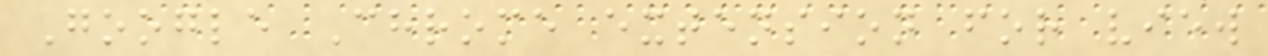Google Chrome extension for view
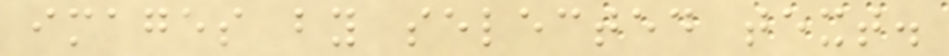images by selected text.
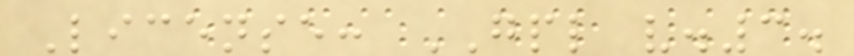License: GPL v.3.
